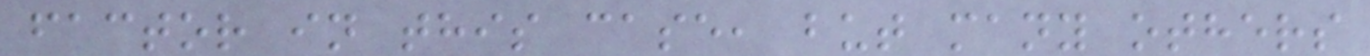factor in this case, but many others
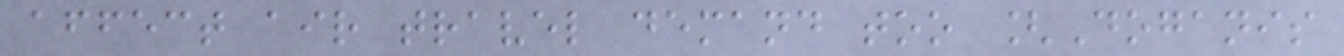affect air travel demand too [Doganis
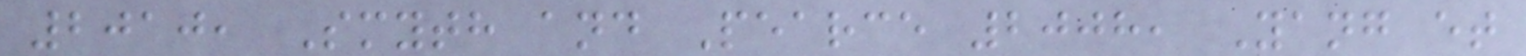2010, Smyth and Pearce 2008, Yang et
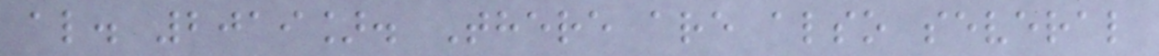al. 2019]. There are also several
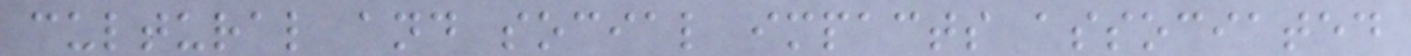cultural and social impacts associated
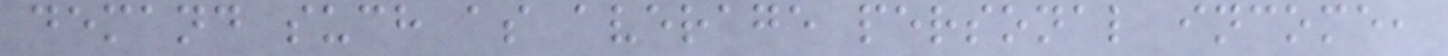demand such as average personal income,
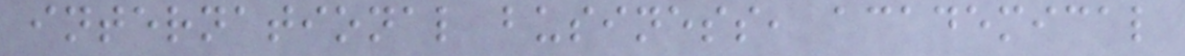international business, academical
